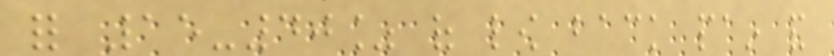for 15-40% of low back pain and
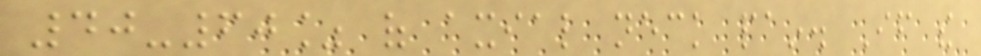40-60% of axial neck pain. If the
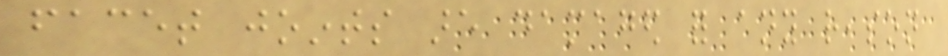facet joints are damaged for any reason
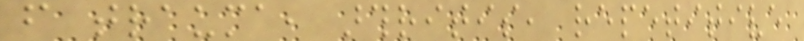from trauma, arthritis, repetitive
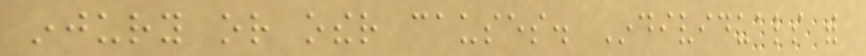injury or other causes. Individuals with
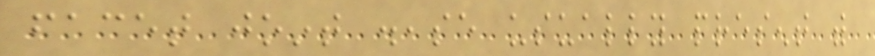facet joint disease usually present with
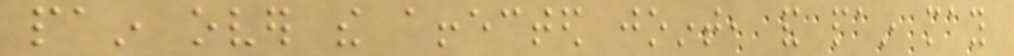pain over the affected joint, and pain may
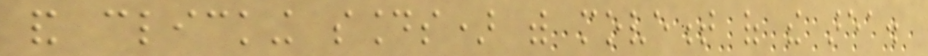and clicking sounds) with movement of the area.
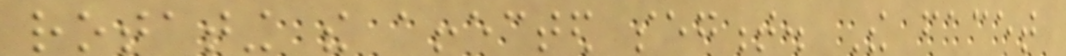rotating the affected segment. The facet
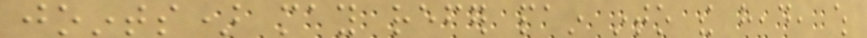joints) may refer pain into the head, which
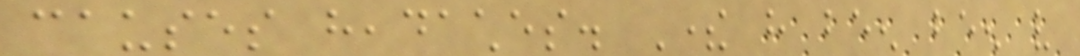causes headaches. There have been been very
